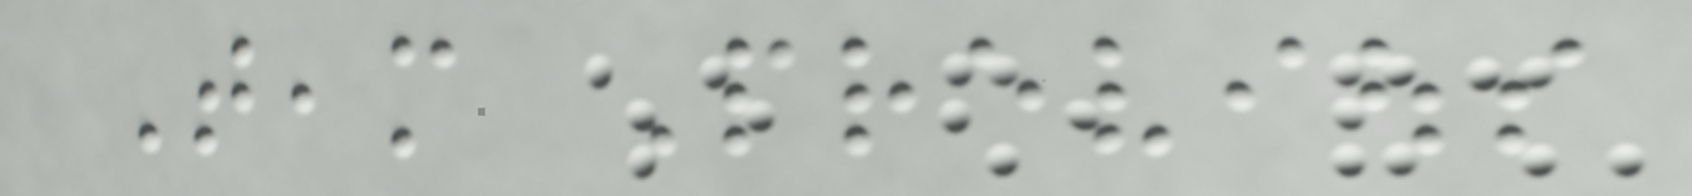Team Previous
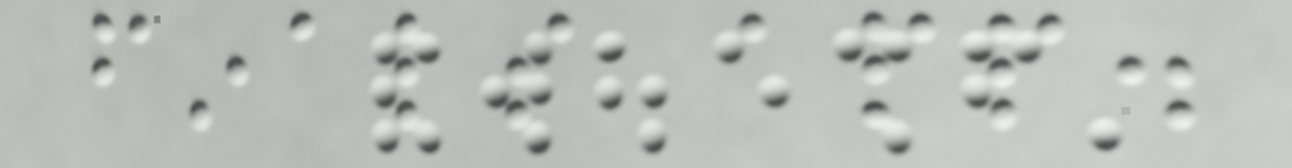finals app.
